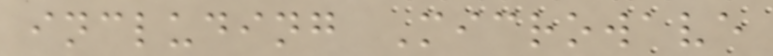including Microwave
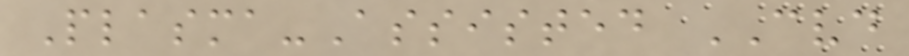Plasma-Assisted CVD
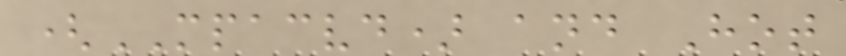(MPACVD) and Hot
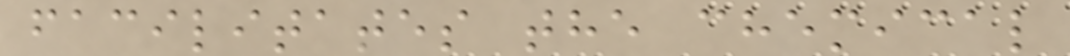facilitates the chemical
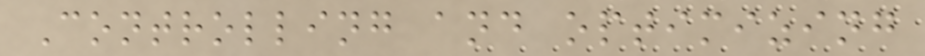Controlling and optimizing
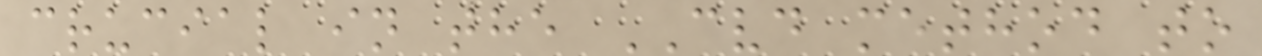crucial in the CVD method to
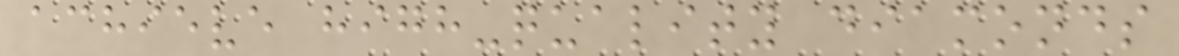achieve high-quality diamonds
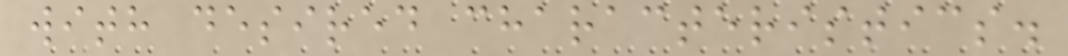with desired characteristics.
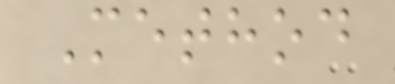Method
